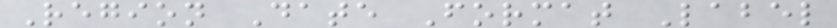Region Date Format Label
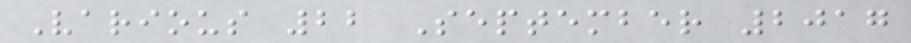Various 22 September 2017
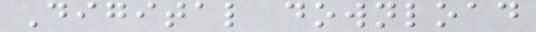Digital download
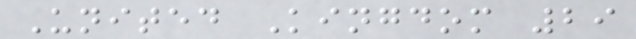United Kingdom 29
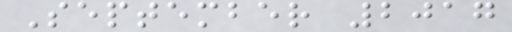September 2017
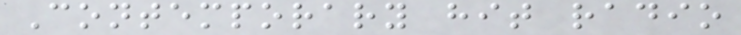Contemporary hit radio
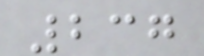237
